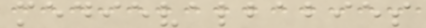medievalbabies
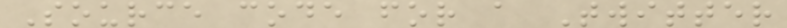Source code for a Twitter
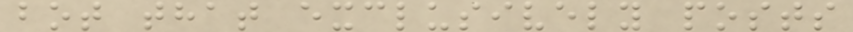bot that exclusively posts
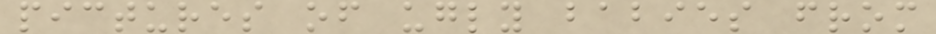pictures of ugly babies from
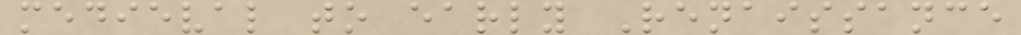medieval to early Renaissance
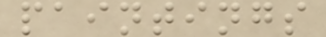paintings
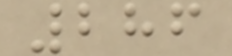286
